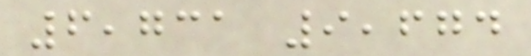6,731 9,674
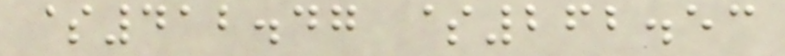$412.47 $262.53
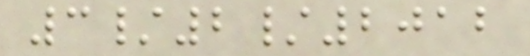3/2/2012
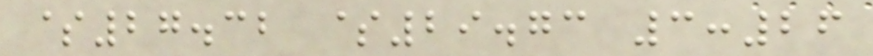$27.32 $29.73 3:26
